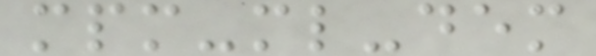mpm-ml-dem
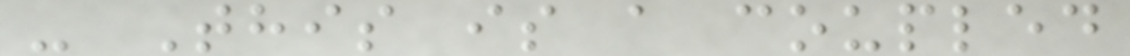- This is a coupled
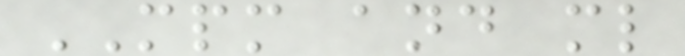MPM and ml
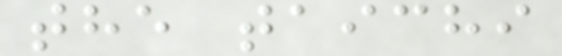the taichi
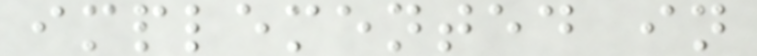implemented in
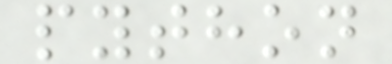python
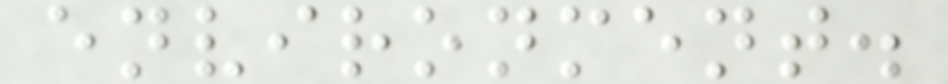environment.
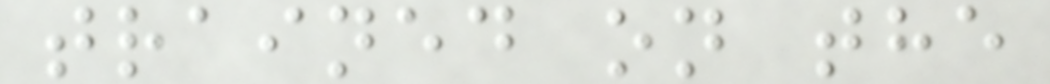trained on the
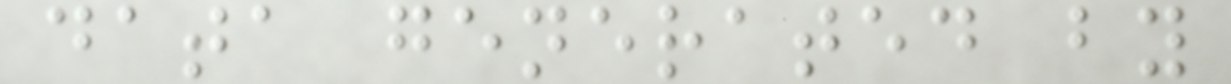data generated by
